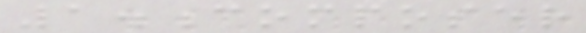1.composer
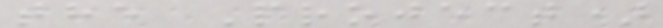the Project)
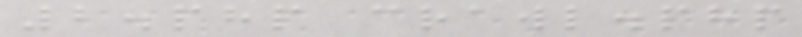2.php crawl.php
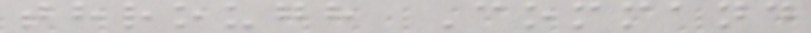through Command
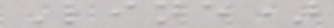Line)
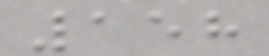158
